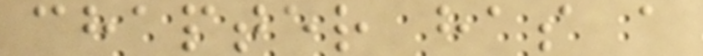chapter has a
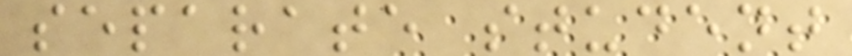separate student
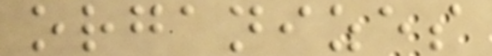organizes
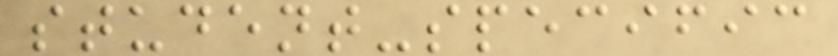student-specific
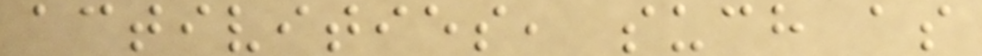activities, such as
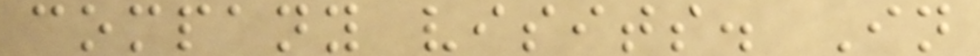company visits. In
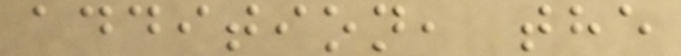addition, the
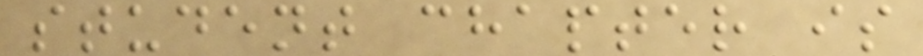student chapter is
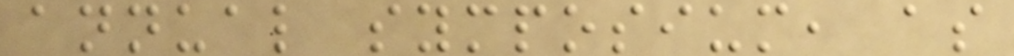annual symposium, as
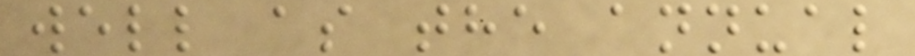well as the annual
